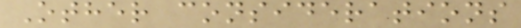Other considerations
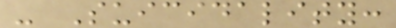- Suicidality:
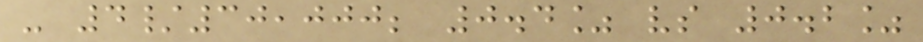- 4/30,000; 0.4% vs 0.2%
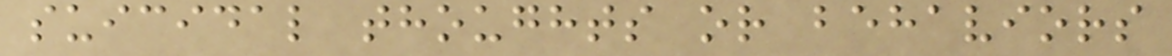suicidal thoughts or behaviors
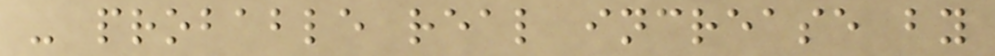- probable real increase by
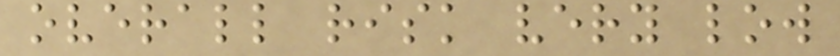overall risk very low
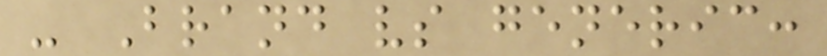- Brand vs generic:
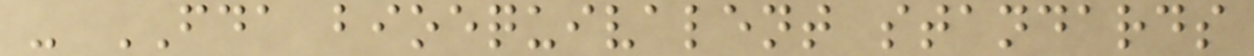- FDA bioequivalent standards
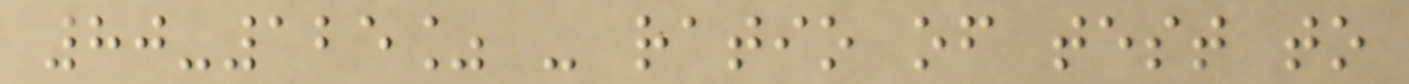80-125% - ratio of test to
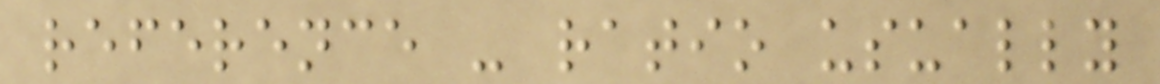reference - ratio usually
